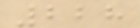228
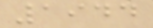1944
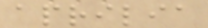aprilia
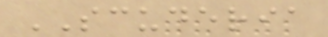SCUDERIA
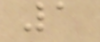1
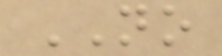NO
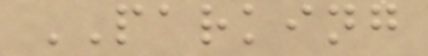PARKING
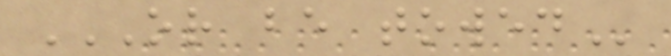OR BE TOWED
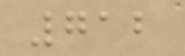712
